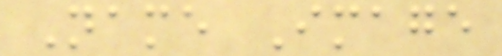Name Image
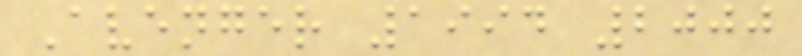Avenger 1994 2000
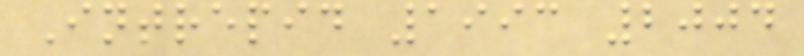Intrepid 1993 2004
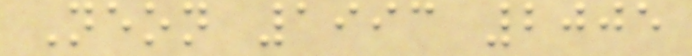Neon 1993 2005
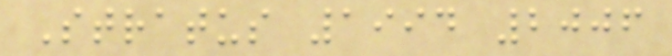Stratus 1994 2006
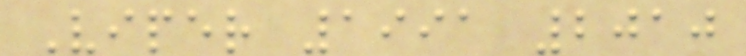Viper 1991 2010
